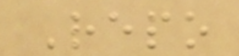Repo
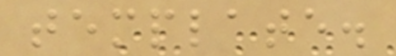template.
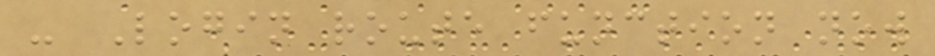- Login route function now
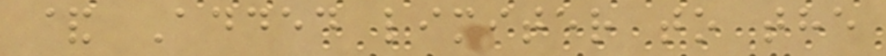& Added limiter to the
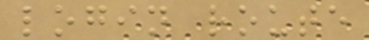login route
